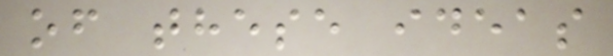of these ideas
